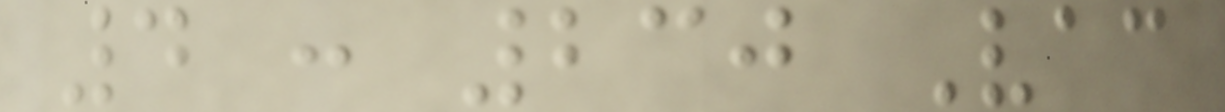4 : 230 Vac
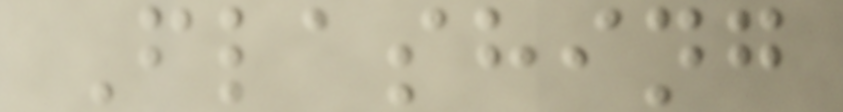Flashing
